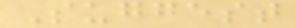Suggest
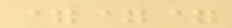===
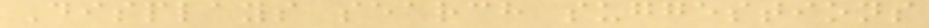Displays search suggestions
